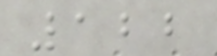122
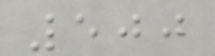500
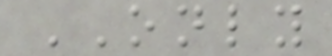ONLY
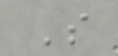S
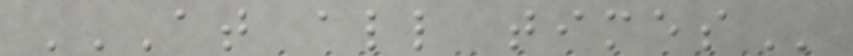AT ALL TIMES
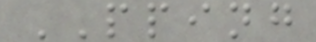PPING
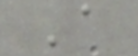A
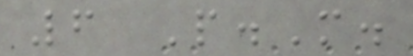6 P.M.
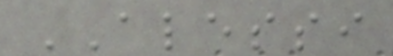ALESSI
